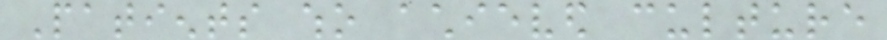Patients who achieved culture
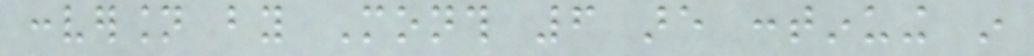conversion by Month 6 are continuing in
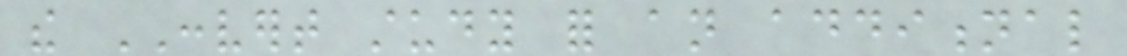the CONVERT study for an additional
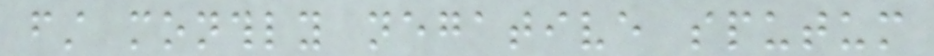first monthly negative sputum
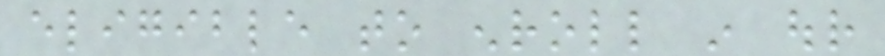eligible to enroll in our
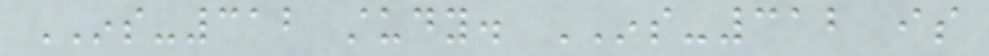INS-312 study. INS-312 is
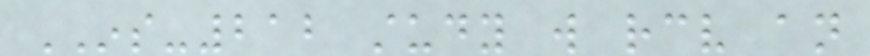INS-212 study will receive an
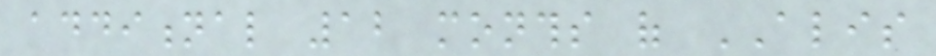additional 12 months of ALIS
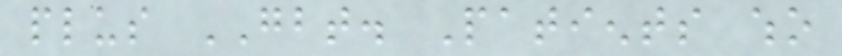plus GBT. Patients who
